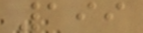199
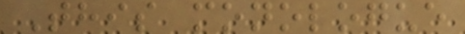This monologue
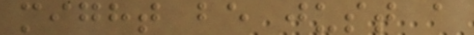might be just a
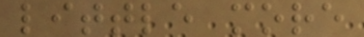little more
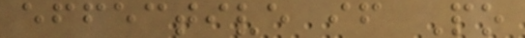effective if Po
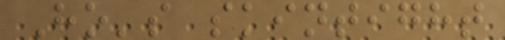Ho's skintight
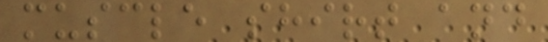muscle shirt and
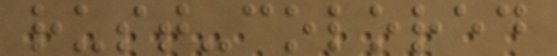rust-colored
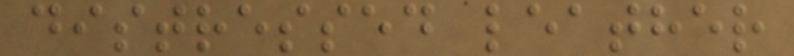distressed leather
